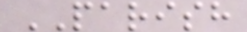PARISH
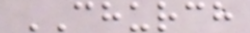CHURCH
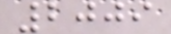2009
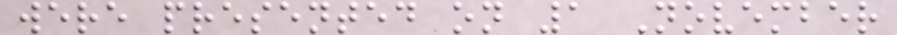were presented on 1 November
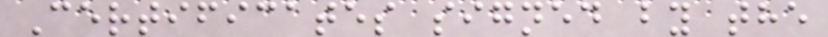Certificates signed by the
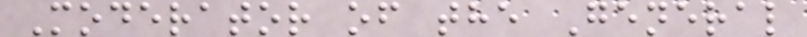Moderator of the General
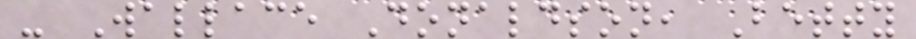- Wallace Donaldson, Betty
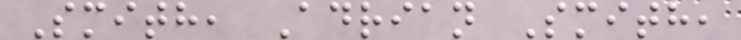Smith, Adrian Smith,
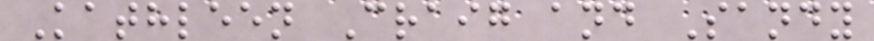Kathleen Craig and Sandy
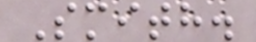Smith.
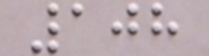108
